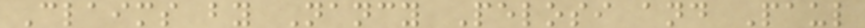Claims by Nancy Pelosi and Paul
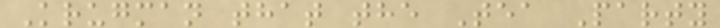Krugman that the Tea Party
